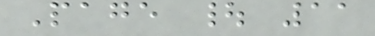Page | 11
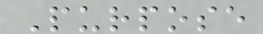Purpose
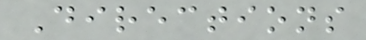Directions
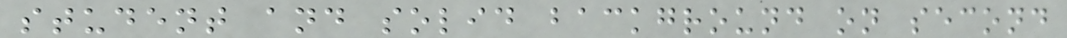student and solid background on second
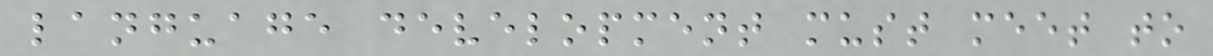language development must meet to
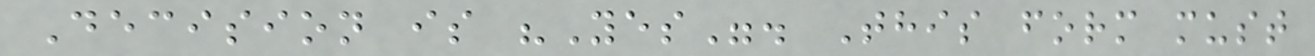Decision is "Yes". This form must
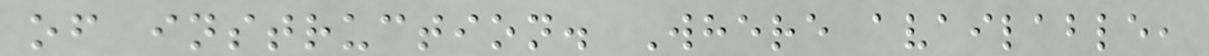of instruction. Where available,
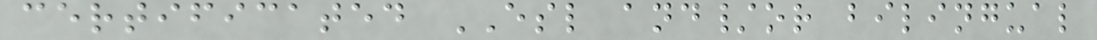certificated ESL and/or bilingual
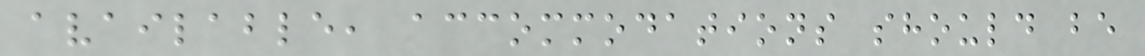available, accommodations should be
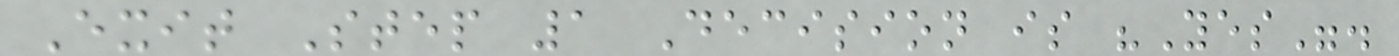Exit Step 1 Decision is "Yes".
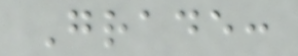Grade:
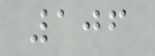106
